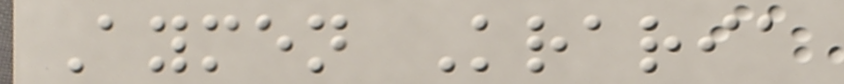Aymen Kraria
